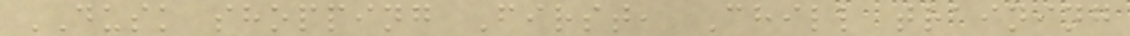DUSK shopping First, Chill training
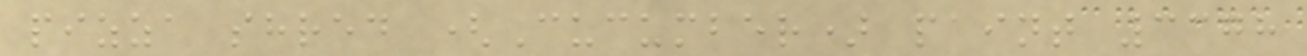pizza shred (Cucumber) paint 3378
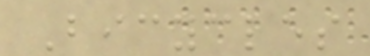Bicycles
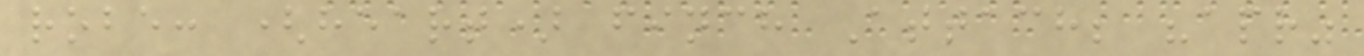robe: (heart) finch Attach; "apr"
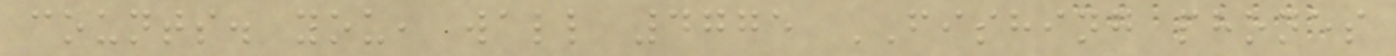counts. you, wall 4775 FISHING phones
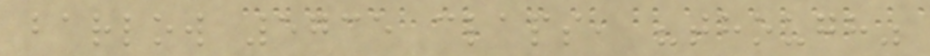barlow 5735 claps, "though"
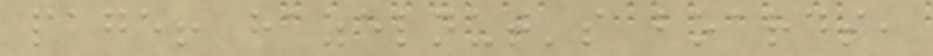page! hazelnut's boards,
